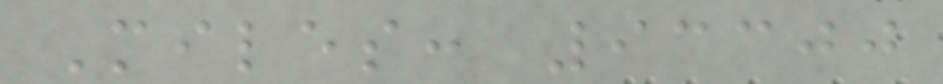Miles: 93300
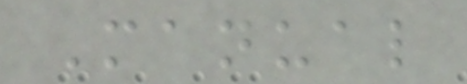Manual
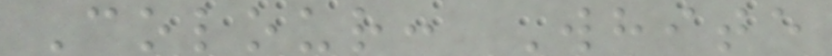Colour: White
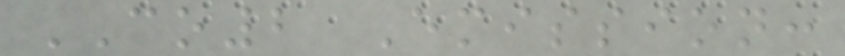CO2 Emission:
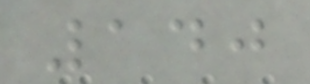140
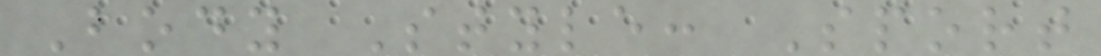Body Style: Sport
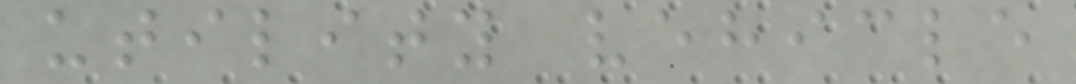utility vehicle
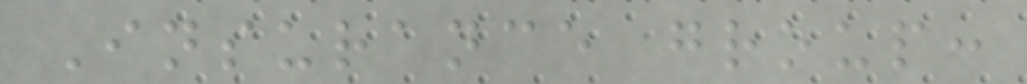Insurance group:
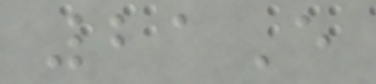21E
